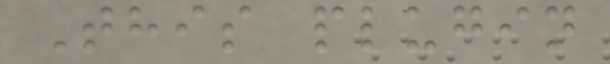This plugin
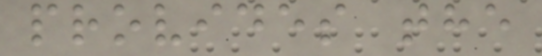provides the
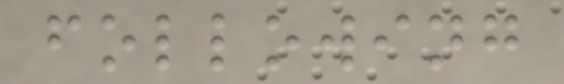following
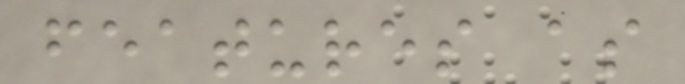features as
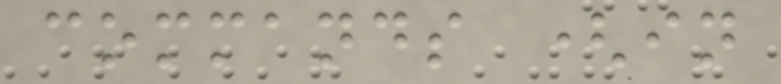commands (in
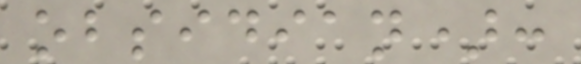obsidian):
